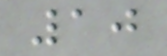10
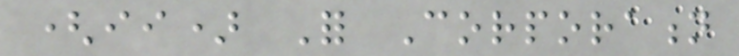(ii) For Corporation
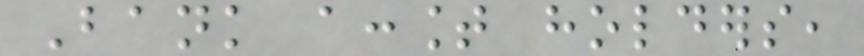Bank account holders,
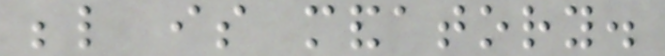below is mandatory.
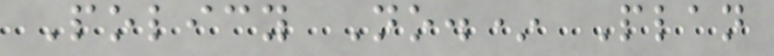Policy No.* Plan
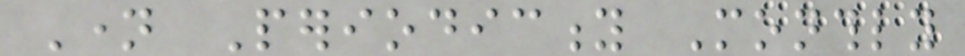Name Periodicity Monthly
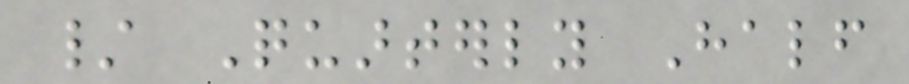/ Quarterly Half
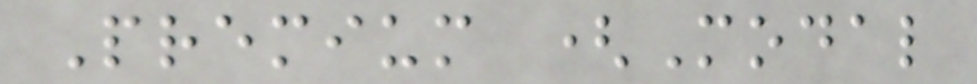Premium (Modal
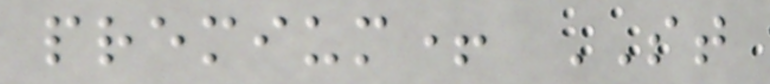premium+ ST
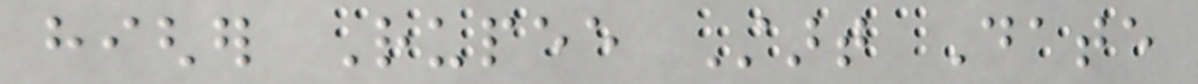higher Rupee Start Date
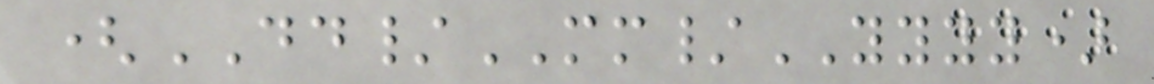(DD/MM/YYYY)
